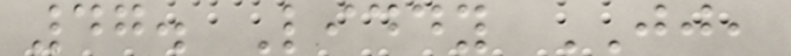47. Liddy JJ,
